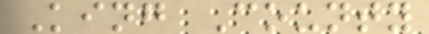King County
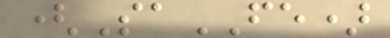(SaFE)
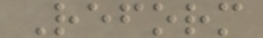Reform
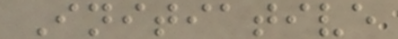Initiative
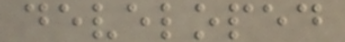developed
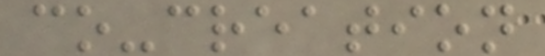co-creation
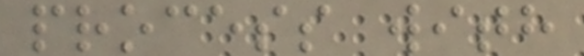process with
